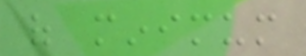of minimum
